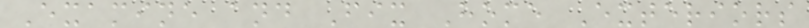Examine and Fix Home Exteriors
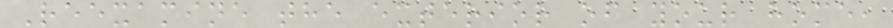Reexamine the exterior of your home,
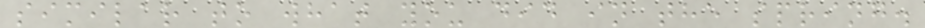similar to what you did in the spring.
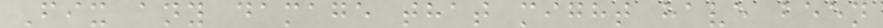Fix any damage that might have been
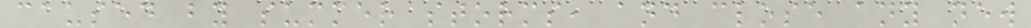caused by summer storms, and close any new
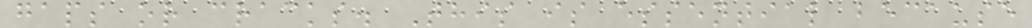gaps or cracks. This is essential because
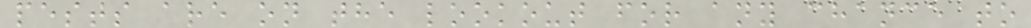pests are on the lookout for any chance to
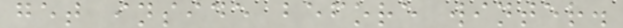get inside before winter.
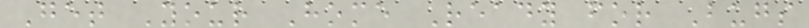Get Your Home Ready for Bugs
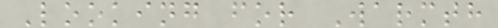Looking for Warmth
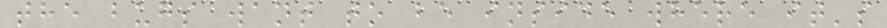the bugs want to be inside where it's
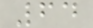64
